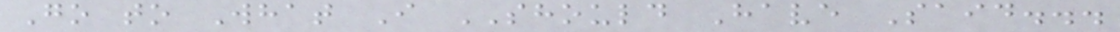Go to What I SHOULD Have Said...
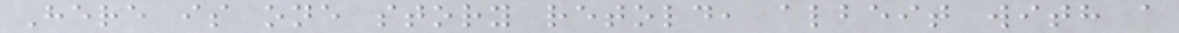Here is one story retold, albeit with a
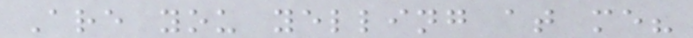Are you yelling at me?
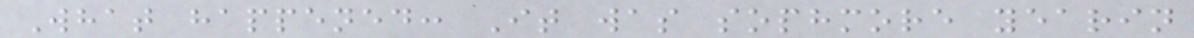What happened: It was sophmore yearin
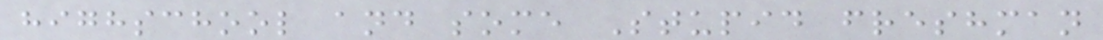highschool and some Stupid freshman
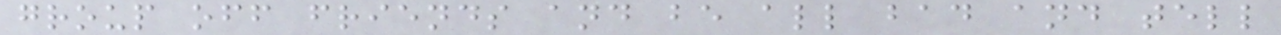group off friends and be all bad and tell
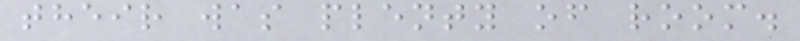their was plenty of room.
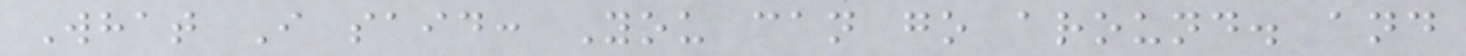What I said: You can go around. and
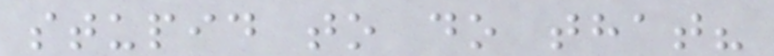stupid to do that?
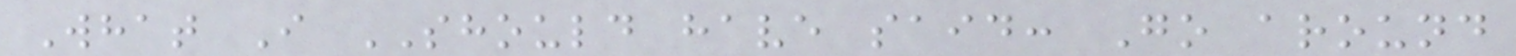What I SHOULD have said: Go around
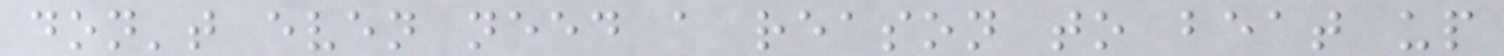don't even need a reason to beat up
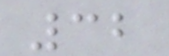32
